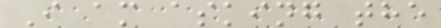I am asking the
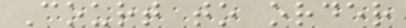Court to order
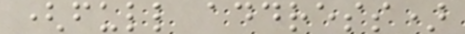(full address)
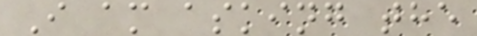I am asking the
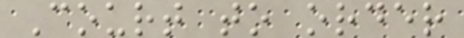Court to order
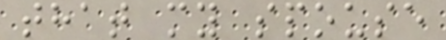that my spouse
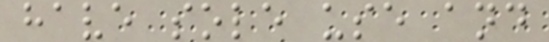have sole use and
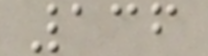136
